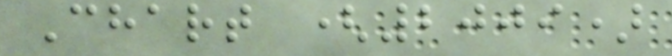Chart (2009)
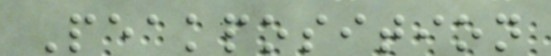Peakposition
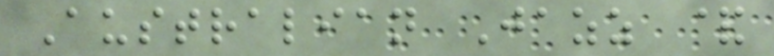Australian Jazz &
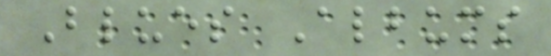Blues Albums
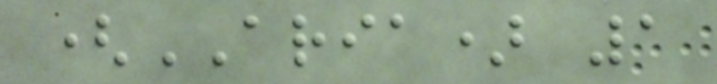(ARIA) 1
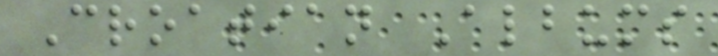Croatian Albums
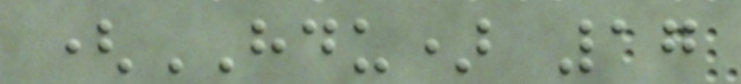(HDU) 17
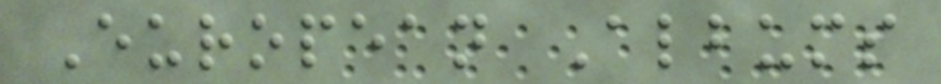European Albums
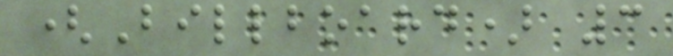(Billboard) 3
